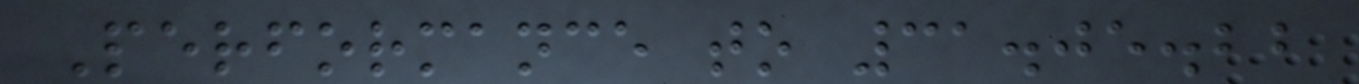Performance to 31.05.22
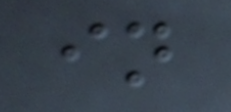in
